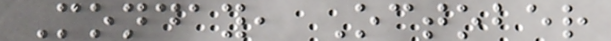Monday, October
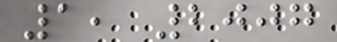1, 2007
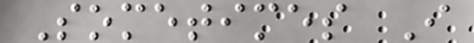Sometimes I
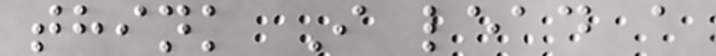think I lead a
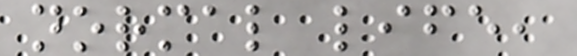normal life,
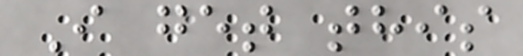I get this
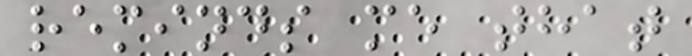reminds me that
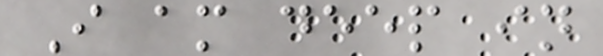I am deep in
